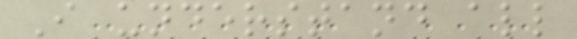I understand all
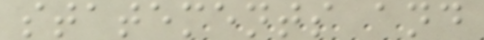statements and
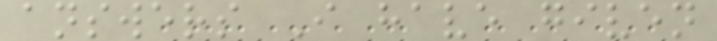answers I have given
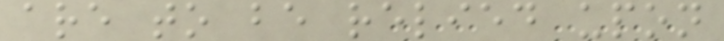are to be relied upon
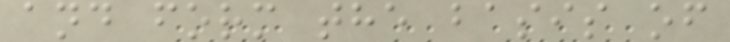and form the basis of
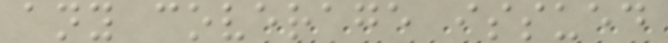any coverage issued
